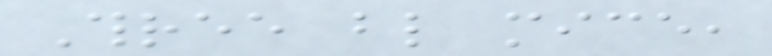Three blind mice,
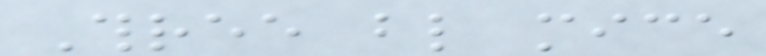Three blind mice
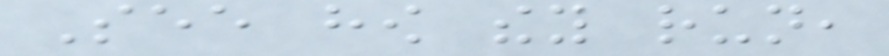See how they run,
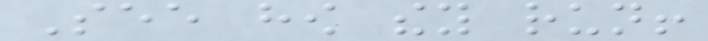See how they run!
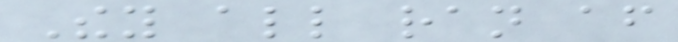They all ran after
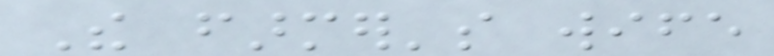The farmer's wife
